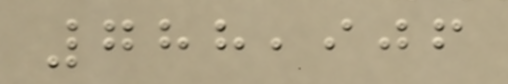788,906
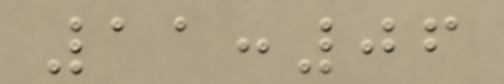11:06
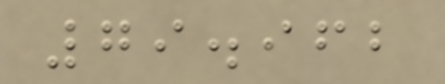79.962
